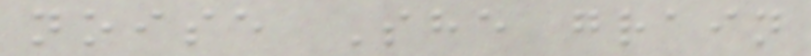noise She grain
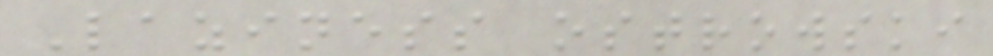Laziness ostrowski
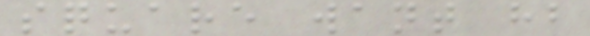square want hb
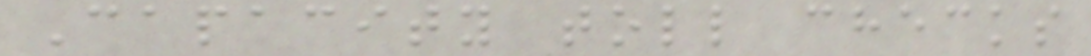Capacity toll checks
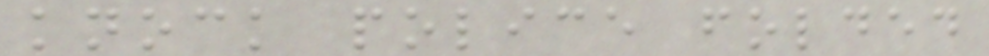knock police folded
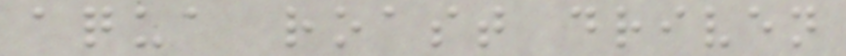aqua roast driven
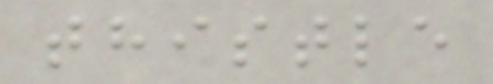thistle
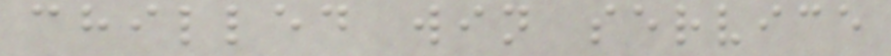chilled win service
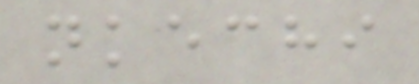nkechi
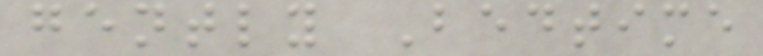gently Bedtime
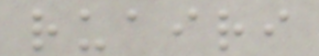ruairi
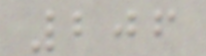206
